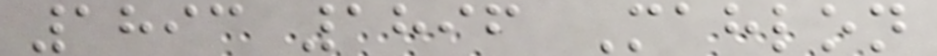1893 1896 Mahlon
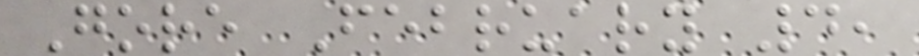Gore February 4,
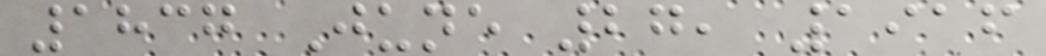1837 June 27, 1916
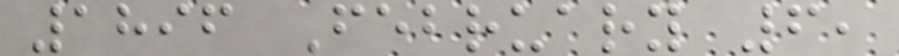1896 February 6,
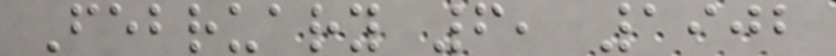February 6, 1902
